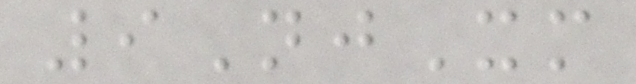9NjXm
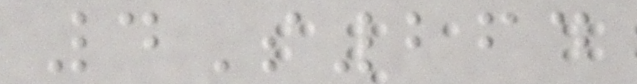4S264
